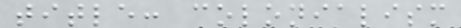title: colonialism
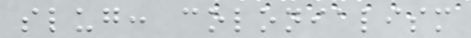slug: colonialism
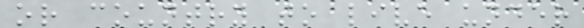or country to live under
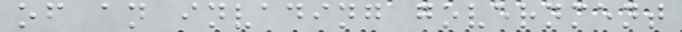of an invading government
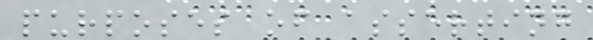purposes of asserting
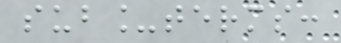sub_terms:
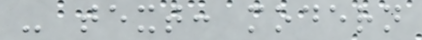- text: modern
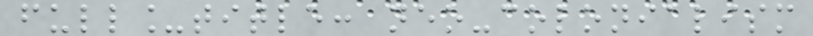full_title: neo-colonialism
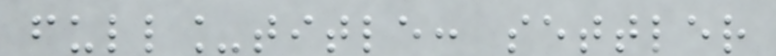full_title: settler
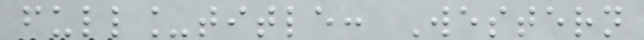full_title: Western
